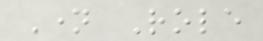Name Role
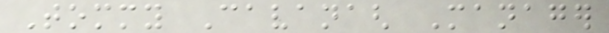Tommy Cavanagh Manager
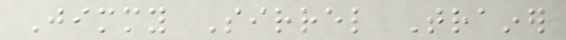Jimmy Sirrel Trainer
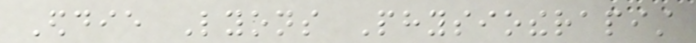Eddie Lyons Physiotherapist
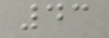43
